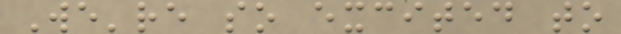We're so excited to
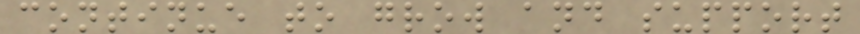continue to grow and support
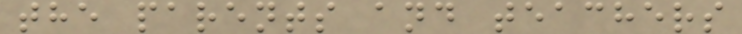the parents and teachers
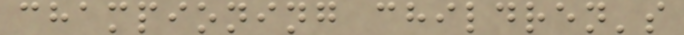championing children's
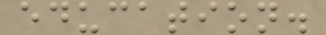education.
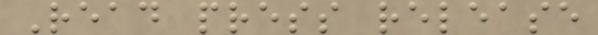Read press release
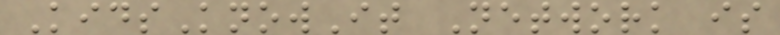KidsKnowIt Network is
